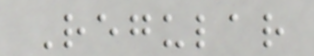Regular
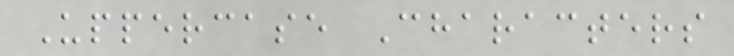Uppercase Characters
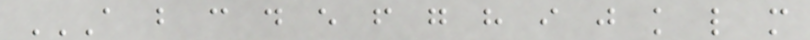A B C D E F G H I J K L M
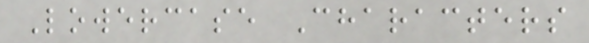Lowercase Characters
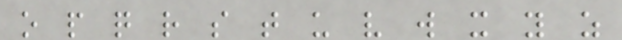o p q r s t u v w x y z
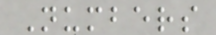Numbers
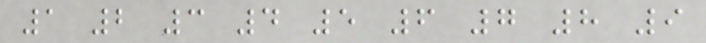1 2 3 4 5 6 7 8 9
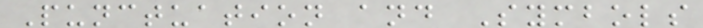Punctuation and Symbols
